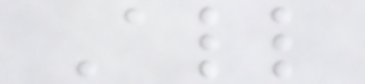All
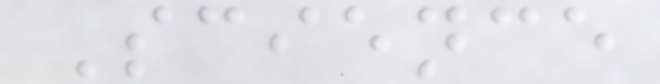Science
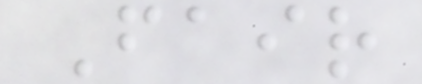Fair
